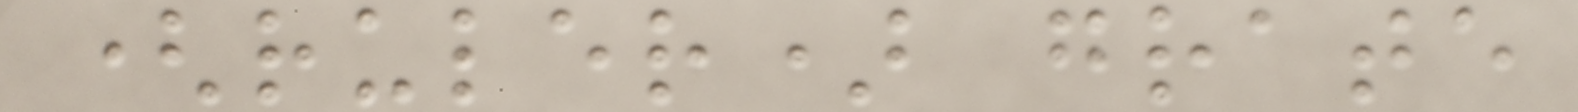(ruler) grate
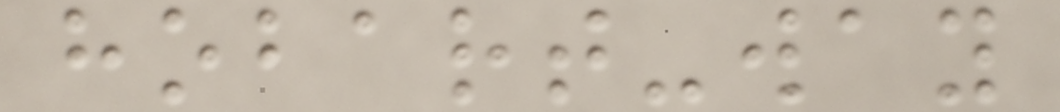hobart-way
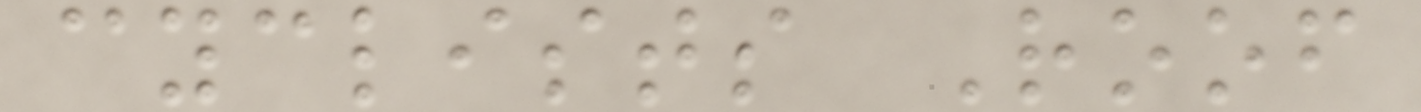cyclists Roof
